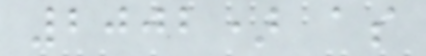2002) as
